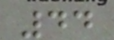44
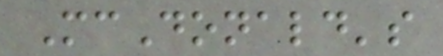McDonald's
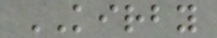KIRBY
